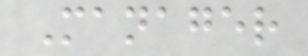Manager
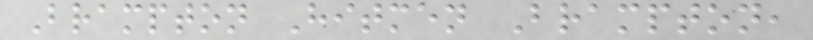Brampton Hitmen Brampton,
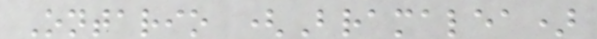Ontario (Bramalea)
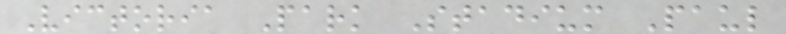Victoria Park Stadium Paul
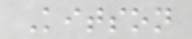Kitson
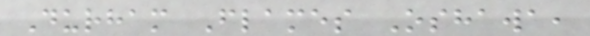Durham Flames Oshawa,
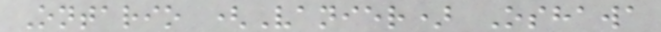Ontario (Vanier) Oshawa
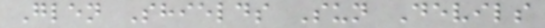Glen Shields Sun Devils
